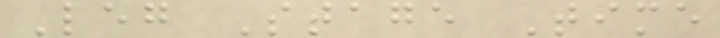Leg Stage Time
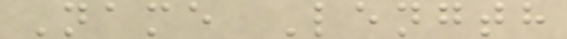Name Length
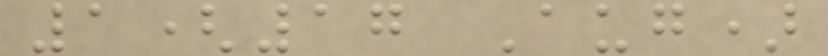1(17 Aug)
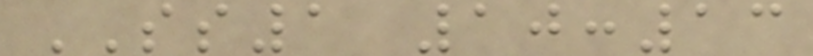SS1 10:13
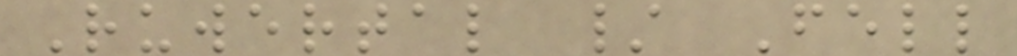Ruwertal / Fell
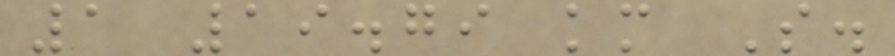1 19.79 km S.
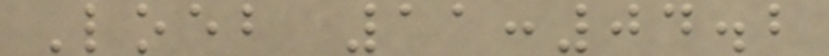Loeb 11:04.2
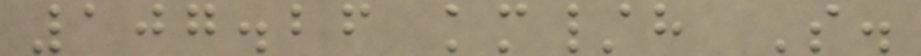107.26 km/h S.
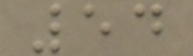54
